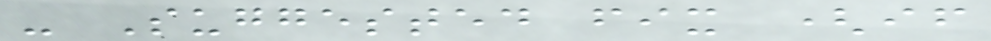- Suggested fix (if
